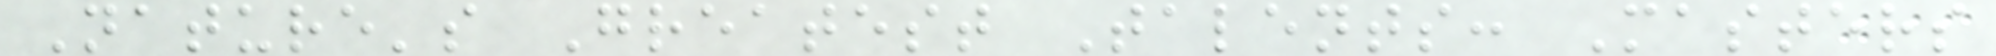Nature's Greatest Talents: Masters
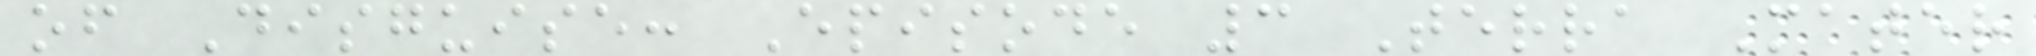of Disguise: Episode 3 Terra Mater
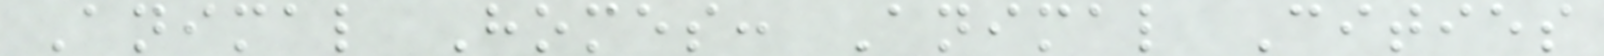Animal Homes: Animal Cities
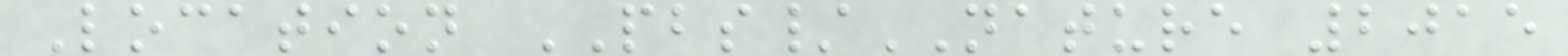Location PBS/NATURE 2015
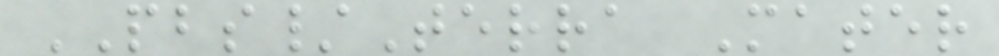PBS/Terra Mater
